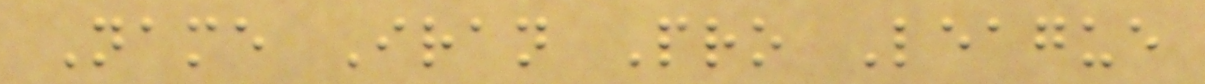Name Iran Pro League
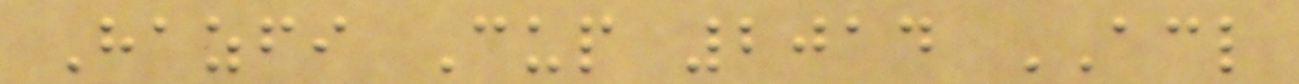Hazfi Cup 2014 ACL
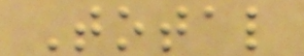Total
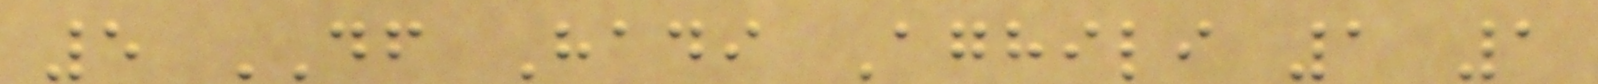5 DF Hadi Aghili 1 1
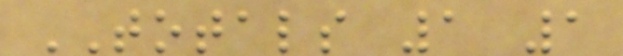TOTALS 1 1
